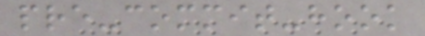pre-commit-hook
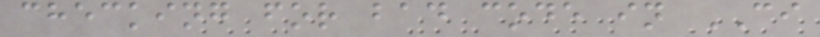checking for bad code in CI
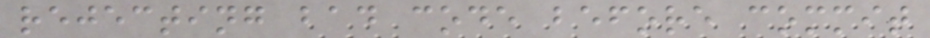rejecting bad code before commit
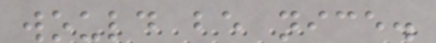would be nice.
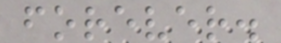forever.
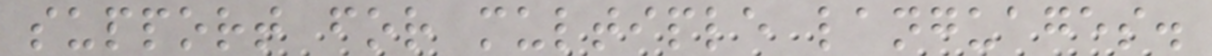support for multiple languages.
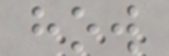how
